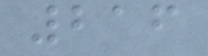216
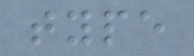type
